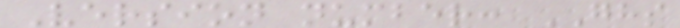Version number: GHS
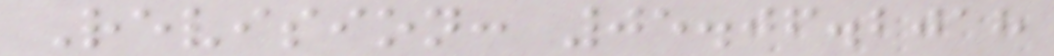Revision: 05.06.2018
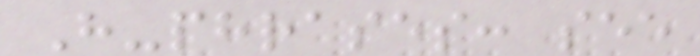H-phrases: see
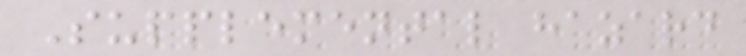Supplemental hazard
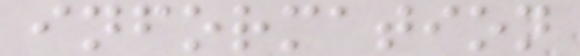information
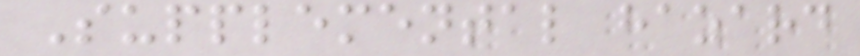Supplemental hazard
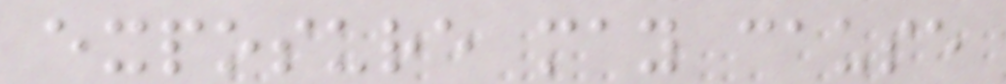exposure may cause
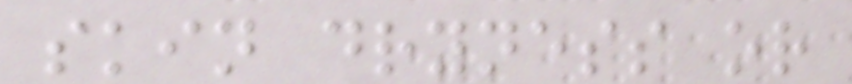skin dryness or
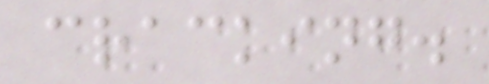cracking.
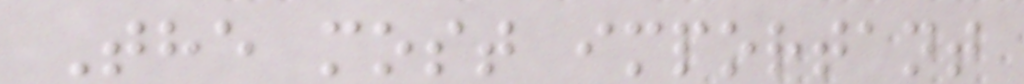The most important
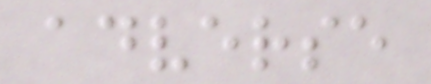adverse
